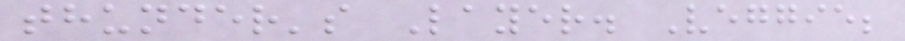thunder's Layer. Veggie;
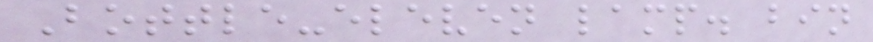Bottle-eleven lamp. bin
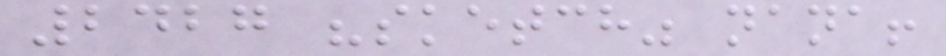2427 "sketch" nana!
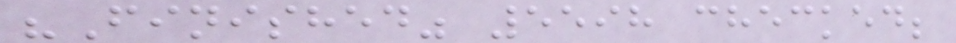"Finished" 5598 checked;
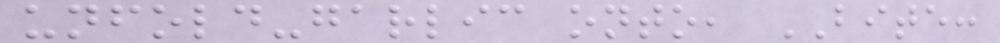unfold-garlic onto, BITE:
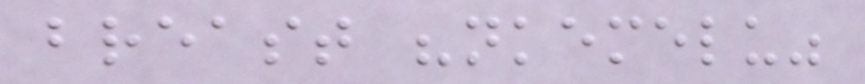breast "nkemelu"
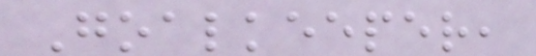Goalkeeper,
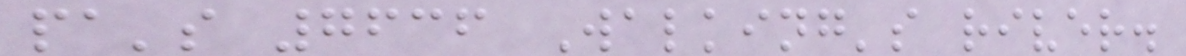pa's 7636 Walking's river.
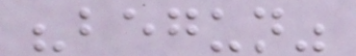"begun"
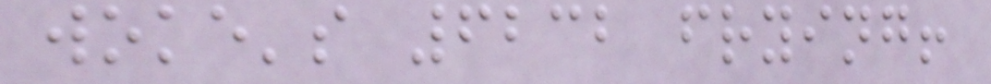woke's 6232 frying!
